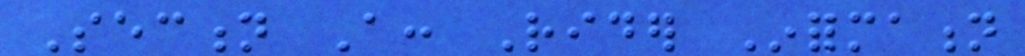Section A: Rider Information
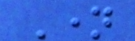Name
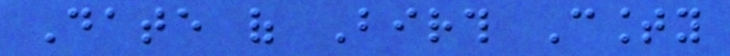Date of Birth County
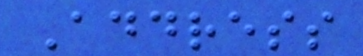Address
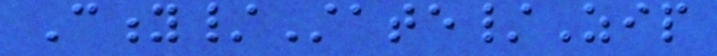City/State/Zip
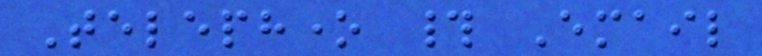Telephone # Email
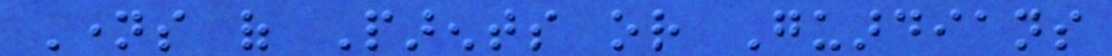Names of Parents or Guardians
